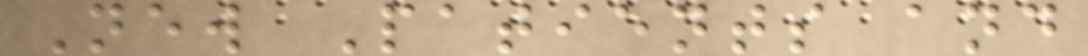New Patients and
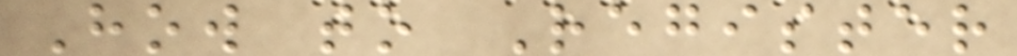How to Register
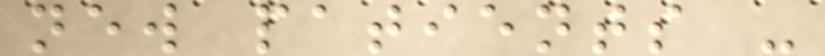new patients -
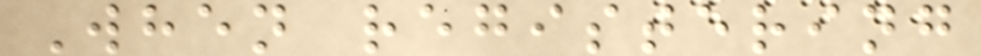When registering
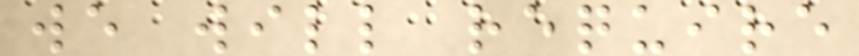we will require
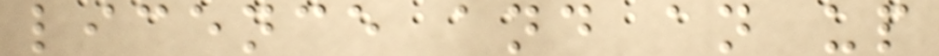licence and an up
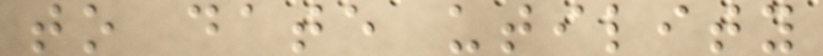to date utility
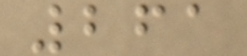261
